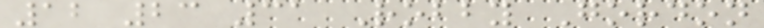12 23 31 Robby Gordon
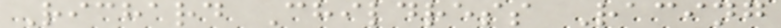Richard Childress Racing
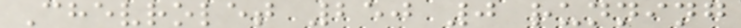Chevrolet 250 0 running
